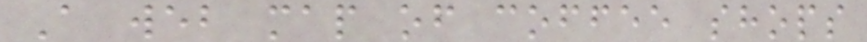A web map of coffee shops
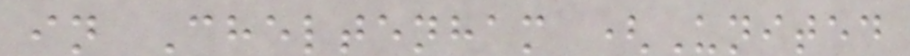in Cheltenham (United
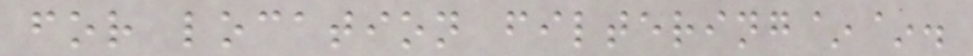for location filtering~~.
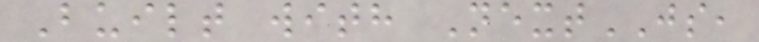Built with NextJS,
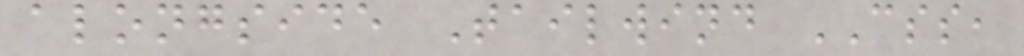alongside Tailwind CSS,
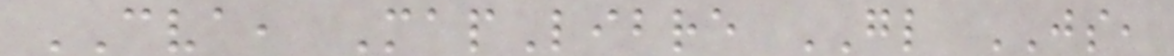CVA, MapLibre GL JS,
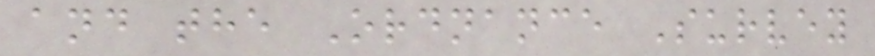and the Ordnance Survey
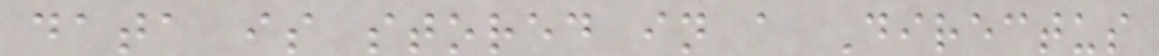data is stored in a Directus
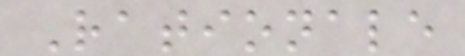Rationale
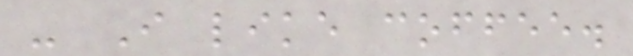- I like coffee.
